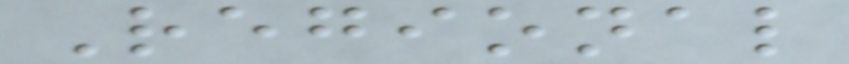Regional
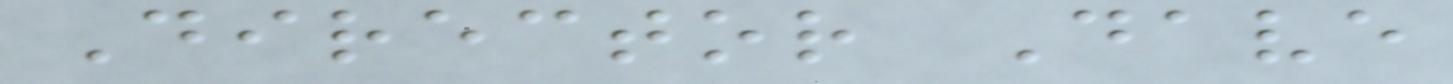Director Dave
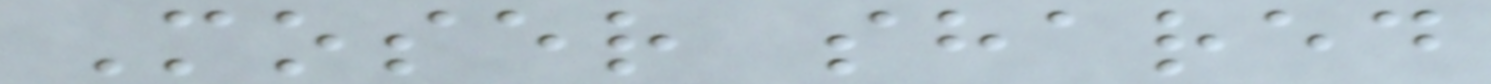Moser shared
